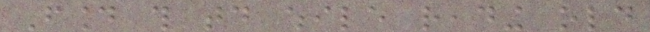Found this today while reading old
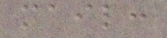mail:
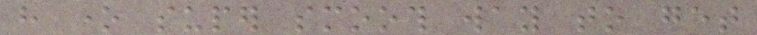have one super smooth way to get
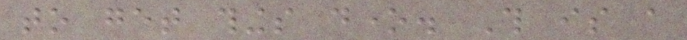to get things done. This is a
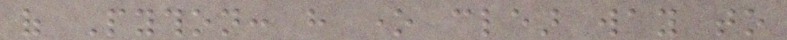of Python: have one clear way to
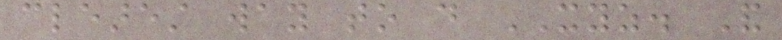clearest way to do XYZ. And
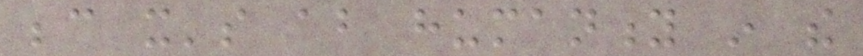because it's about humanity in the
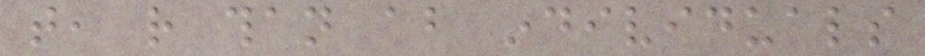that, rather than about individuals
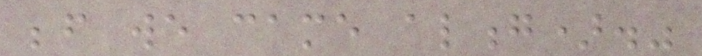before we came along)."
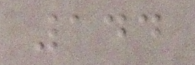144
